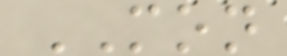MON
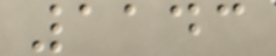1143
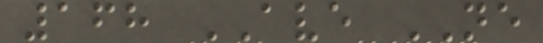168 AVE NE
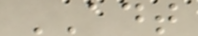ADT
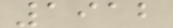1912
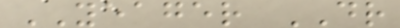YEAGER DR
